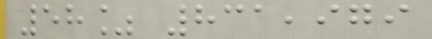58% 831,979
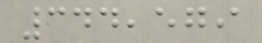344,579
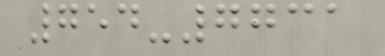754-7731
